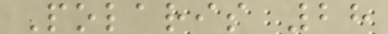Polaris 28
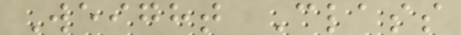Weight Class
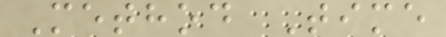Method Time
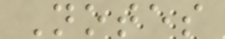Notes
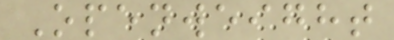Openweight
